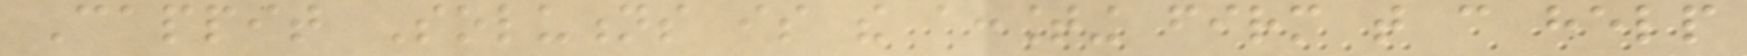Cappit Solutions is the accounting firm that can help
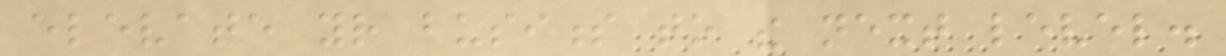elevate your business to the next level.
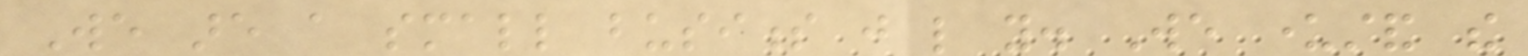We are a small business just like you. We understand the
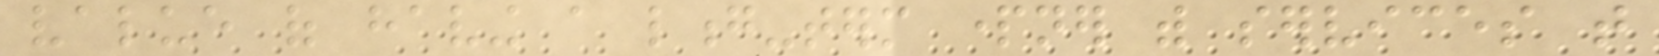value of having a long-term partner with services that
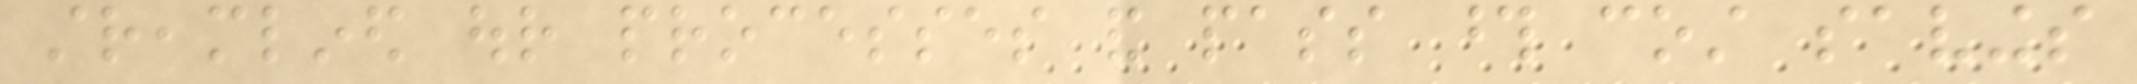streamlined our processes and pass those cost savings
